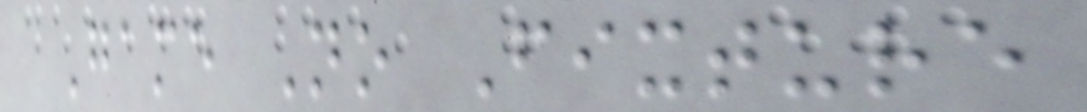Game No Fixture
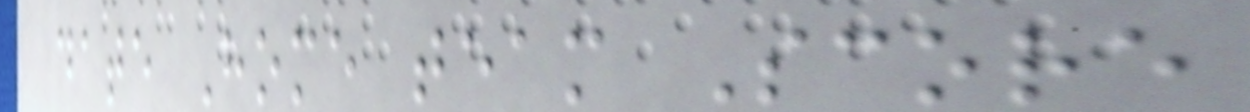date Home team Score
